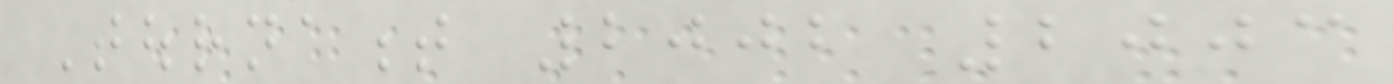Tournament 2002 2003
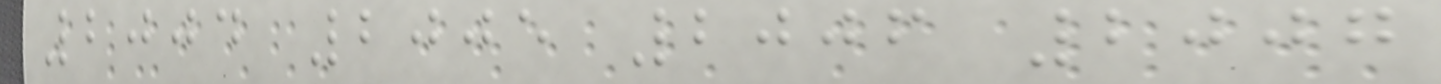2004 2005 2006 2007
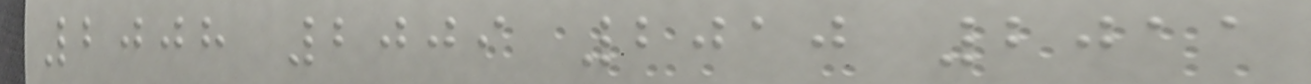2008 2009 2010 2011
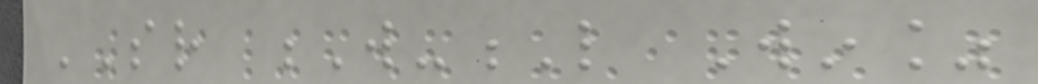SR W-L Win%
